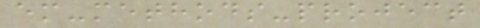em-methods-project
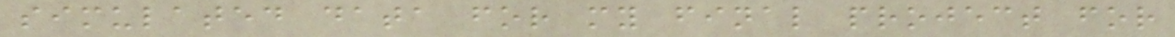simulated data for my final project for
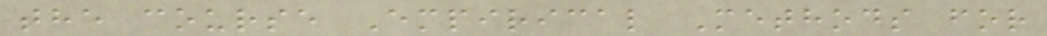the course Empirical Methods for
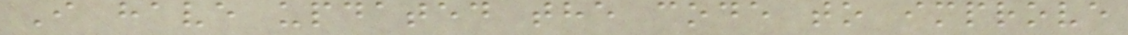I have updated the code to improve
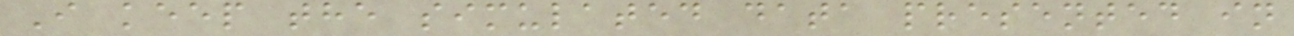I keep the simulated data presented in
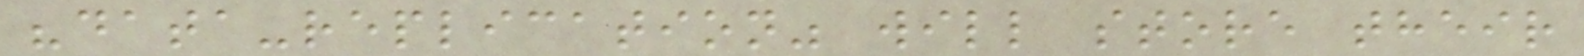"data-replication" will store their
